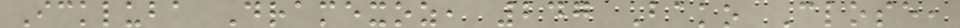Ickluba Dramexoz, 247 Bako Close,
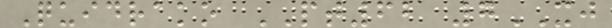Quidrako PT62 7XJ
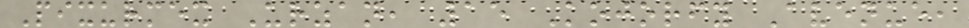Pixurmex Urzan, 15 Kojorfy Avenue,
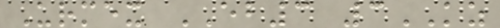Urmex EB3 3KZ
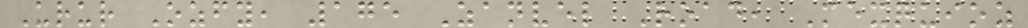Urur Ozfy, 175 Zanvel Road, Mexquioz
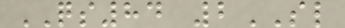QS84 2SL
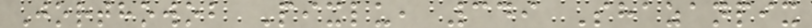Jorthowob Pixlu, 349 Shazanpix
